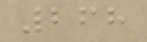268
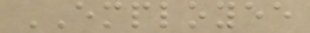EMPLOYEE
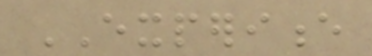EXPERIENCE
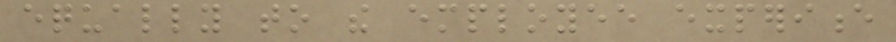equally to the employee experience
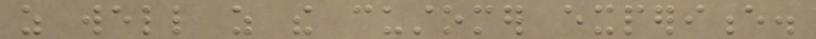as well as the customer experience.
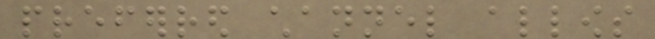preferred channel allows
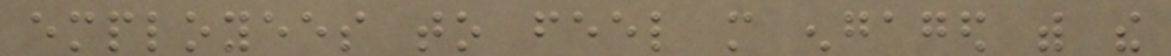employees to feel more engaged with the
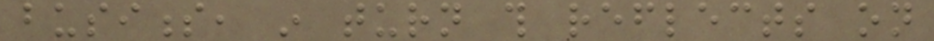business, in turn this reflects on
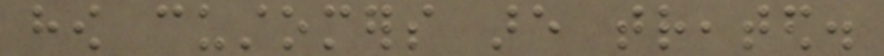how customers are treated.
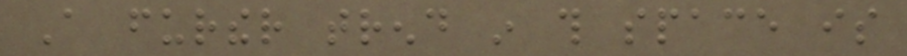A further trend in this space is
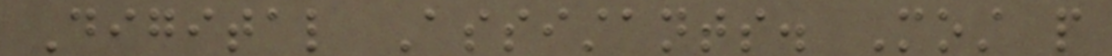Digital Assistants. Most people
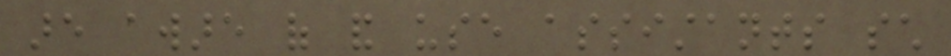are aware of and use assistants such
